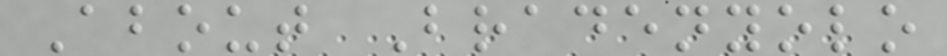About Bradenyolo
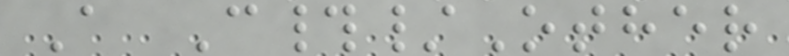A C#/Other
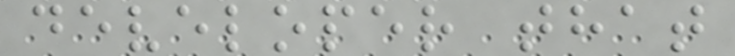developer that
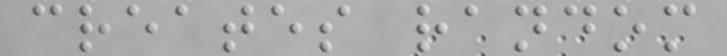creates random
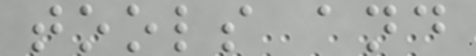tools and
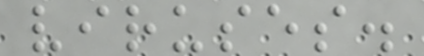viruses.
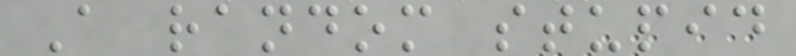A random stupid
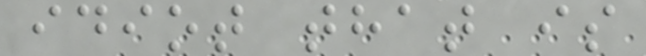idiot that is
